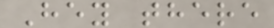Hey there
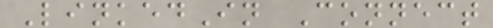LinkedIn Connect
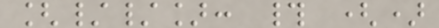[//]: # ()
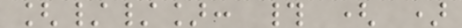[//]: # ( )
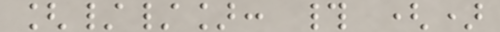[//]: # ()
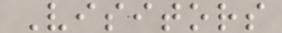Visitors
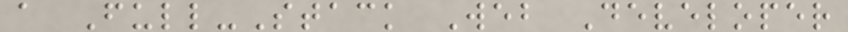a Full-Stack Web Developer
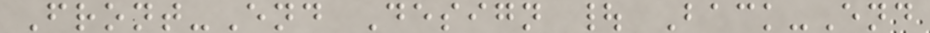Front-End Design | Back-End
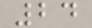24
